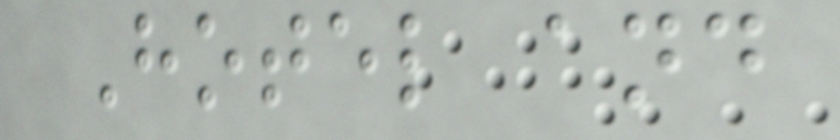Hotel and
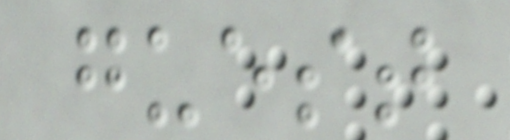guest
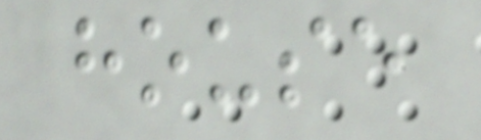house
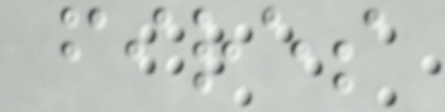fires
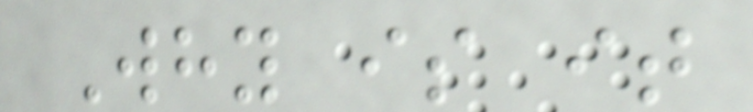Why is it
